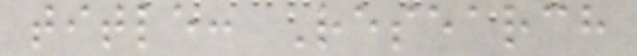title: Research
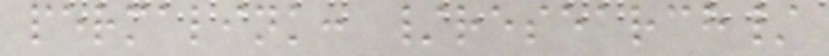permalink: /research/
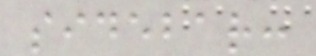sidebar:
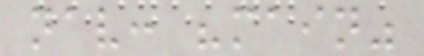nav: "main"
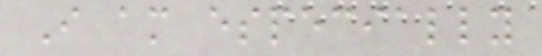I am especially
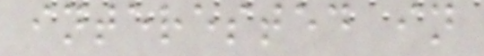interested in
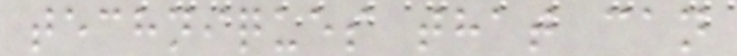techniques that can
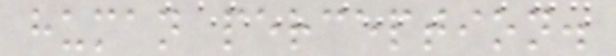human perception.
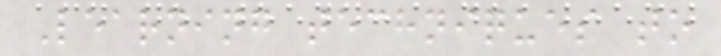Learning techniques to
